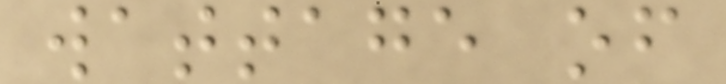wattage of
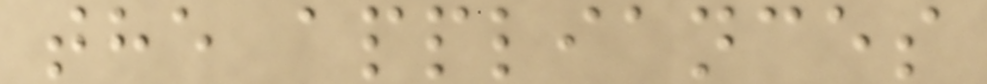the appliances
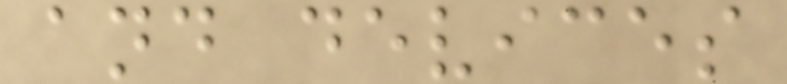and devices
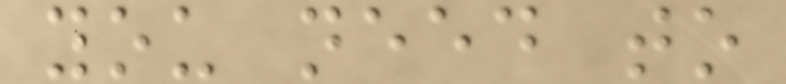you need to
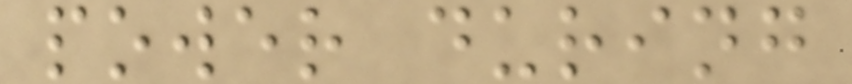power during
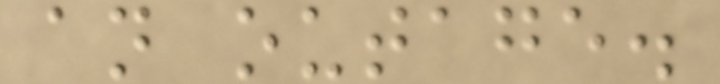an outage.
